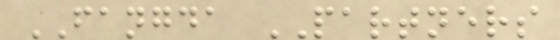FANGDA PARTNERS
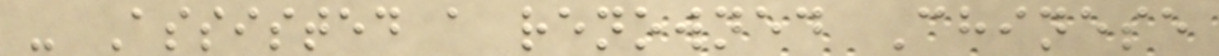- Assisted a renowned Chinese
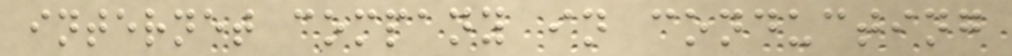internet company in conducting
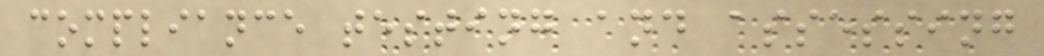compliance testing and assessing
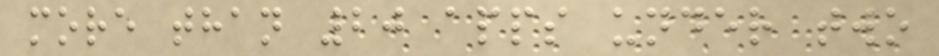more than 20 apps under two
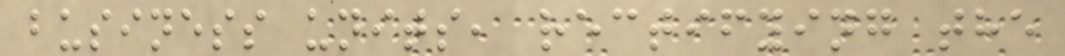business units, rectifying the
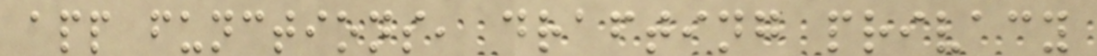app functions, drafting privacy
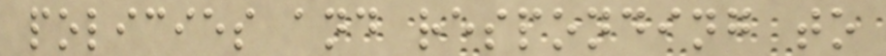policies and responding to
